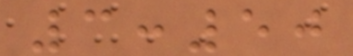3:50
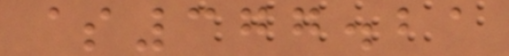$377.21
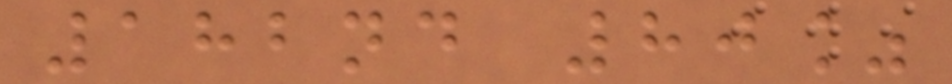182nd 80%
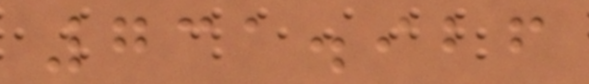731.926
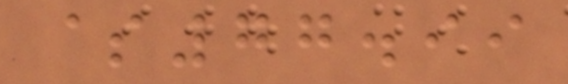$77.99
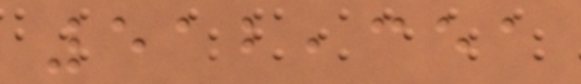512,351
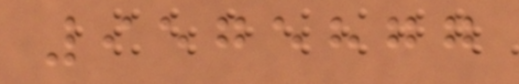9575877
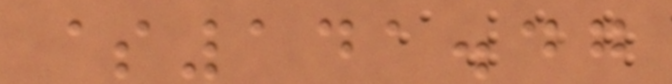$141.47
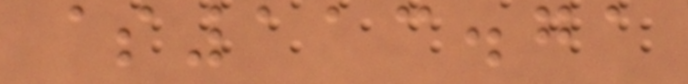$113.71
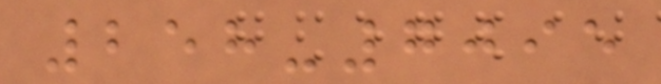258-7095
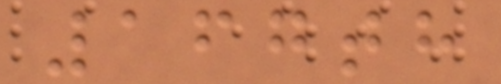167th
